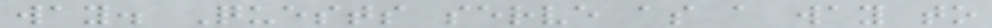way. Quests serve as a way to
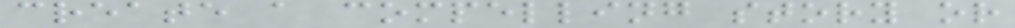create a compelling story or
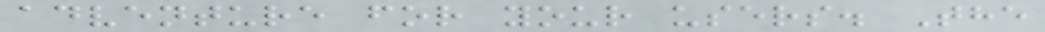adventure for your users. The
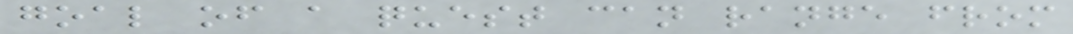goal of a quest can range from
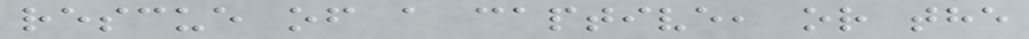rescue of a captive, or the
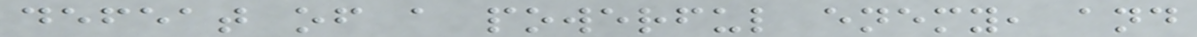defeat of a powerful enemy, and
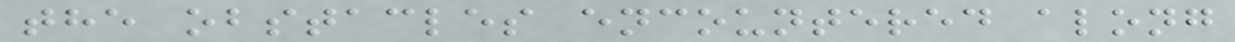the obstacles encountered along
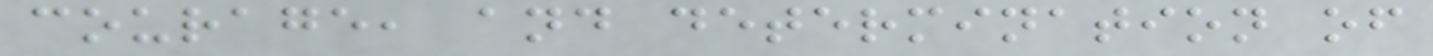courage, and determination of
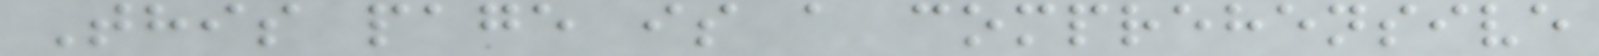This page is a comprehensive
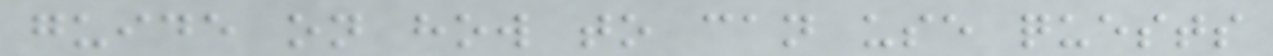guide on how to can use quests
